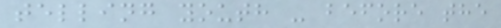telling youth - before the
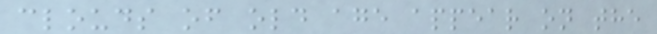clouds of old age appear on the
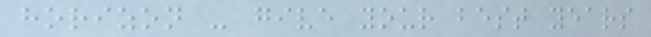horizon - give your best years
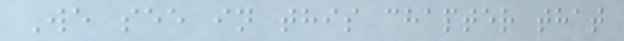We see in this chapter that
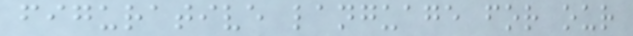figurative language for our
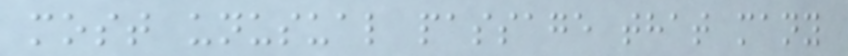most unusual passage that many
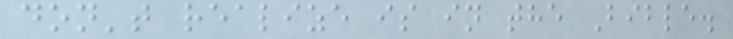don't realize is in the Bible.
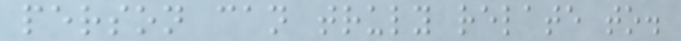person can truly relate to.
